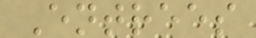Entrees
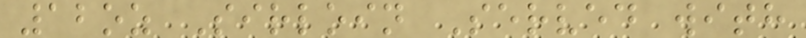12oz Sirloin Served with
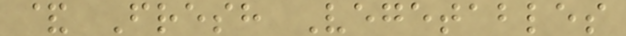& Fresh Vegetables
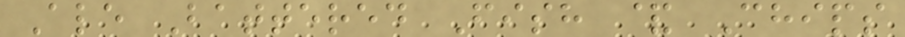Ale Battered Fish & Chips
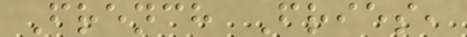French Fries,
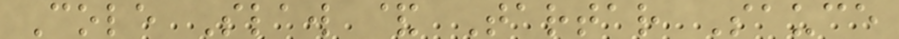Cole Slaw & Tartar Sauce
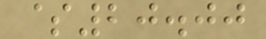$20.00
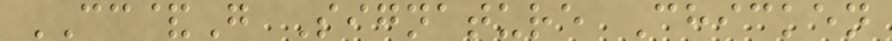CC&G Signature Chicken
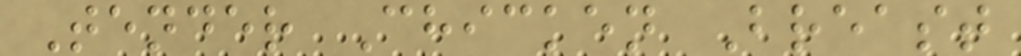Tender Chicken Breast
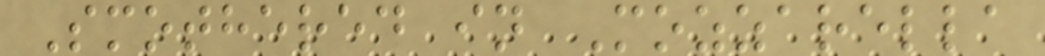Smothered in Mozzarella
